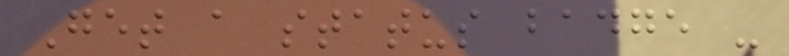Get a status badge -
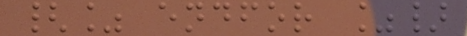{% endfor %}
